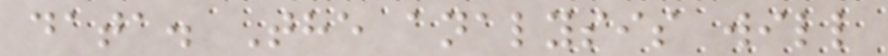data. The analysis will
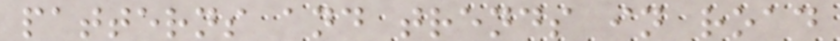patterns and trends in road
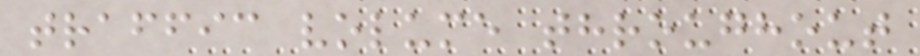traffic volume throughout
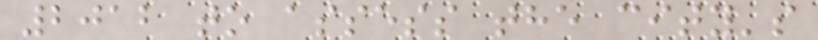2012 to assess the city's
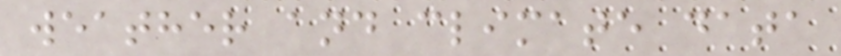weather and climate data
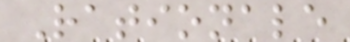Rationale
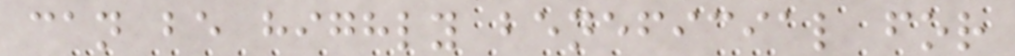can be highly beneficial for
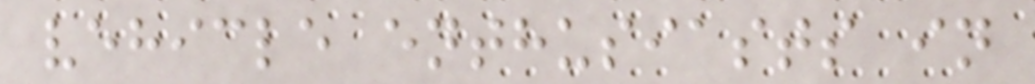vehicle enthusiasts in
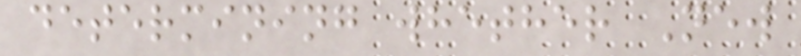determining whether New
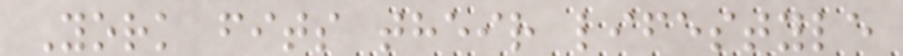York fits their lifestyle
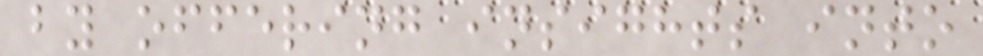by offering insights into
